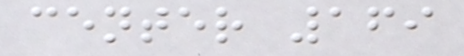center 169
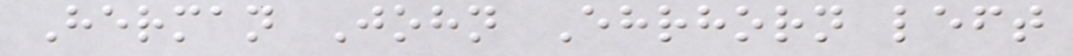Herman John Ehrhorn left
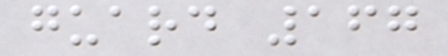guard 167
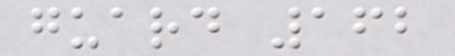guard 162
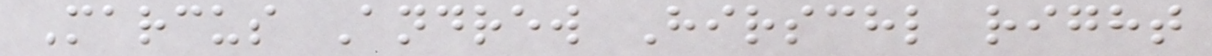Marcus Andrew Hirschl right
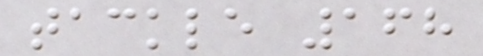tackle 168
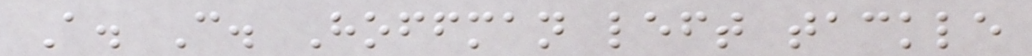A. C. Hoffman left tackle
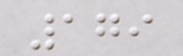179
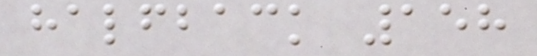halfback 158
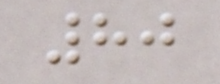80
